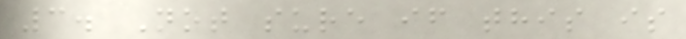3. Not sure if this is
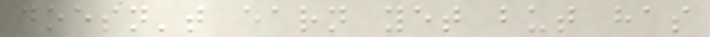doesn't earn yet but has
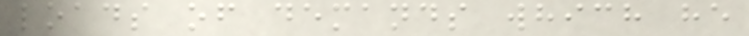loads of demands which he
